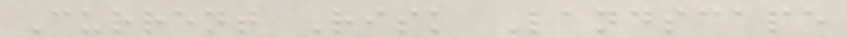Current Risk Landscape
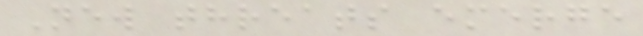New threats emerge
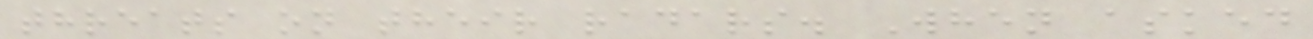threats on their radars. When asked
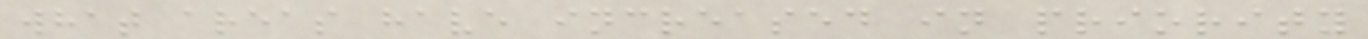what areas have increased in priority
